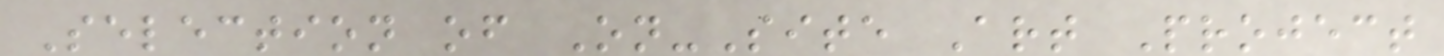Selection of On-Site Art Project
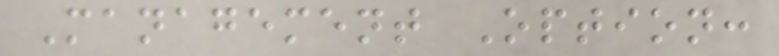Management Option:
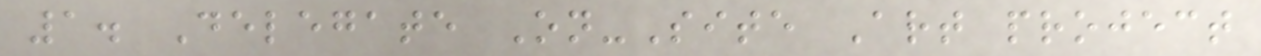1. Delegate On-Site Art project
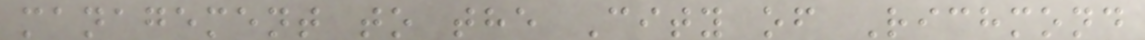management to the City of Richmond
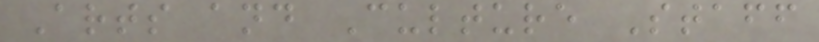Arts and Culture Staff
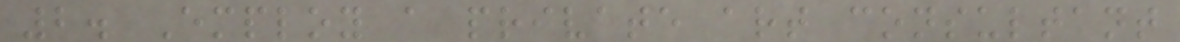2. Employ a private art consultant
